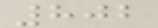802
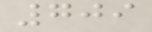709
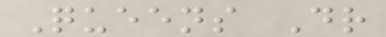Queens Dr
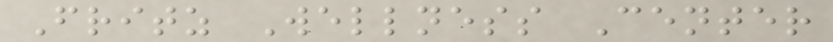Fritz Wellness Center
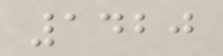1420
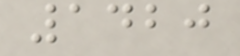1420
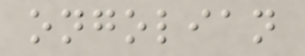ongolian
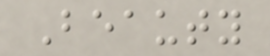Beauty
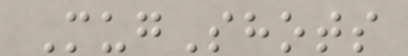MugShots
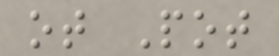ot Pot
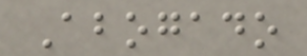Abogado
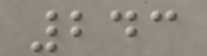243
